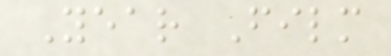Year Film
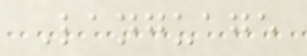Language
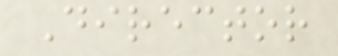Director
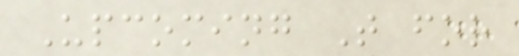Upcoming T for
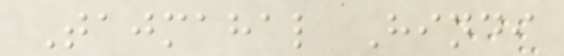Tajmahal Hindi
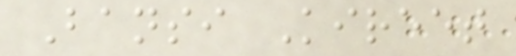Bansi Kireet
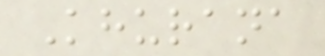Khurana
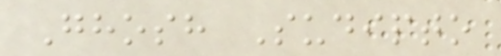Ghosh Sudipto
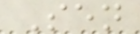Sen
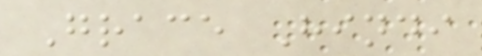Grace Hindi
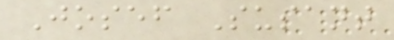Josef Susant
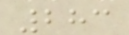283
